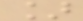]
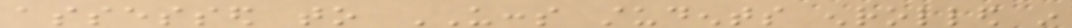assessed to UCCS students enrolled in
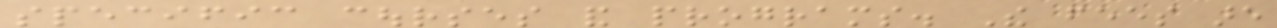specific courses and programs. The fees are
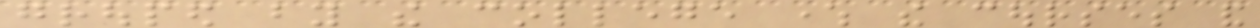grouped by the college where the courses and
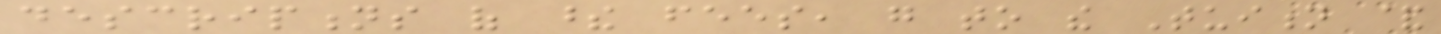descriptions of these fees, go to the Tuition &
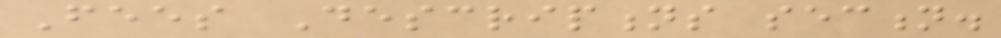Fees Descriptions section.
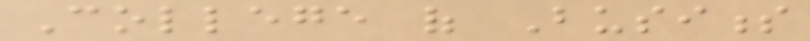College of Business
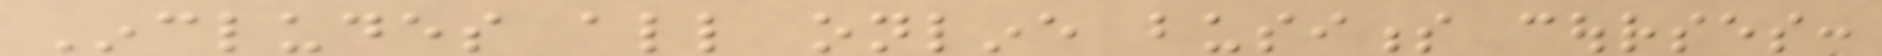Includes all online business courses:
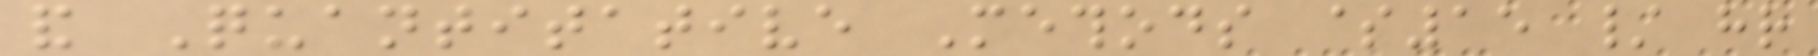and Quantitative Methods $15 / hr
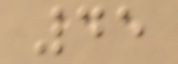45
